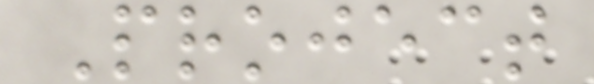Project
